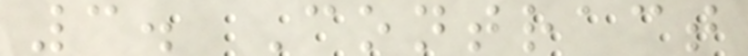3. Contract
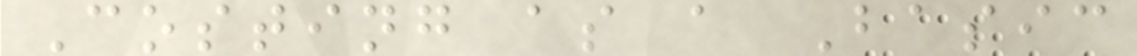Costing as a Basic
